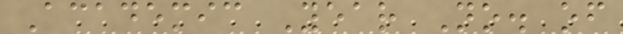Academic Year No. of
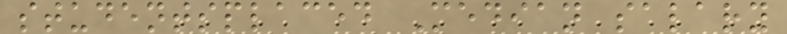studentsplaced Median salary
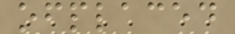ofplaced
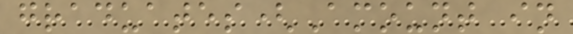graduates(Amount in
